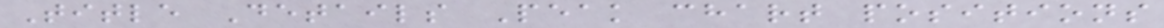Title Details Peak chart positions
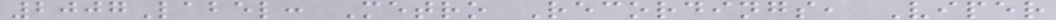2007Label: Metro Recordings, Viper
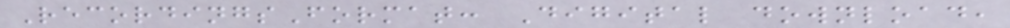RecordingsFormat: Digital download,
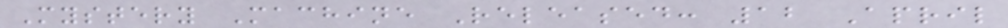Mystery Machine Released: 12 April
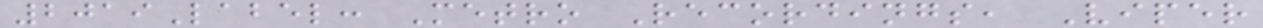2019Label: Metro Recordings, Viper
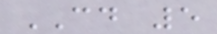CD 5
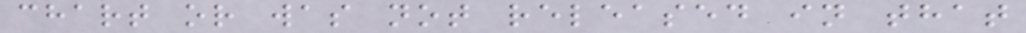chart or was not released in that
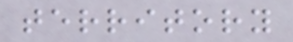territory
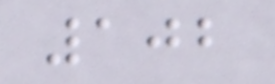102
